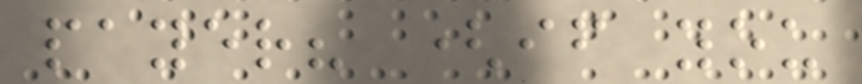payer? (if you
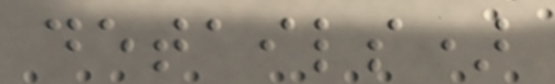details)
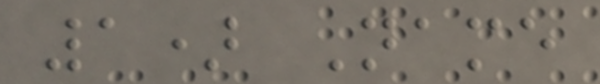1) Name
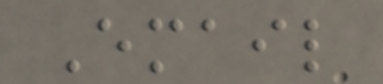Email
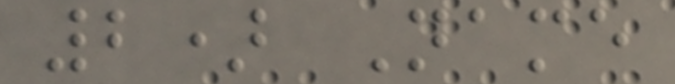2) Name
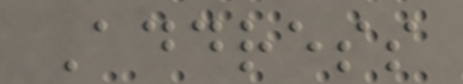Address
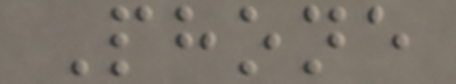Phone
